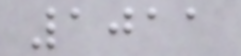1011
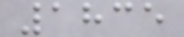1835
